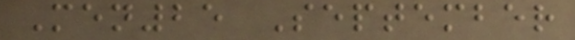Men25 September
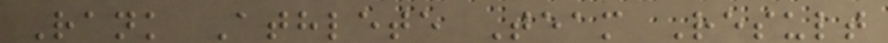Rank Athlete Team Result
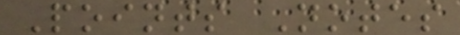Points Notes
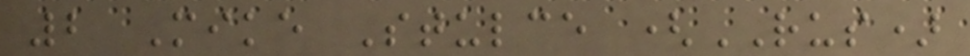2 Mike Stulce (RUS)
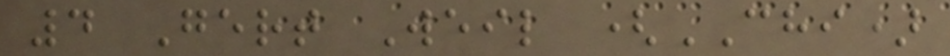4 Gert Weil (CHI)
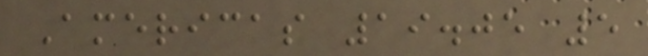Americas 19.05 5
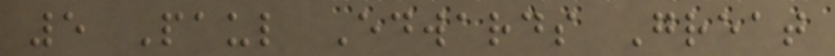5 Paul Edwards Great
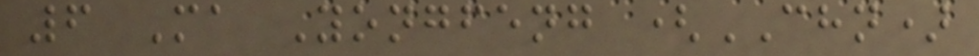6 Ma Yongfeng (CHN)
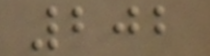202
